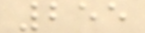255
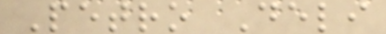Petro Deli
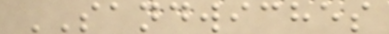SANDWICHES
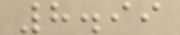8.99
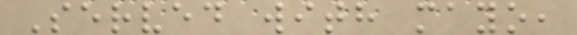Served with mayo,
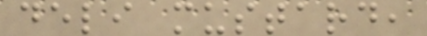deli mustard,
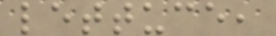lettuce,
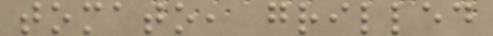tomato, grilled
